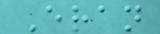Eran
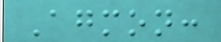Agmon:
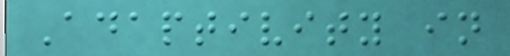Adaptivity in
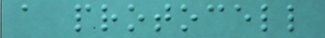a protocell
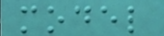model
